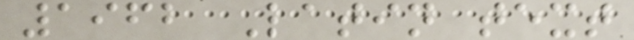1962 Latin text
